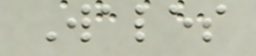Wales
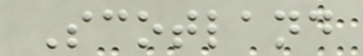Scotland
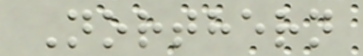Northern
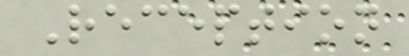Reception
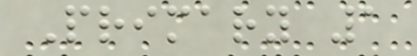Primary 1
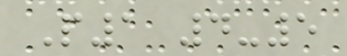P1 4-5
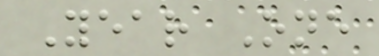Year One
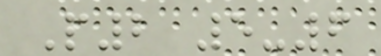P2 5-6
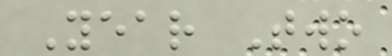Year Two
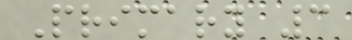Primary 3
